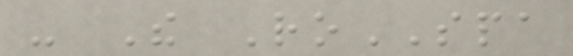- The RoSPA
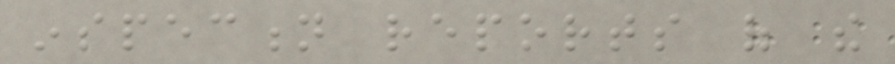inspection reports of the
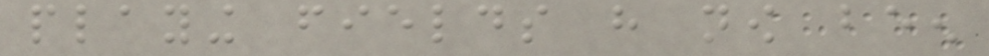playing fields have now been
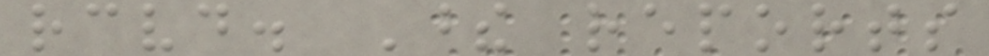received. These reports
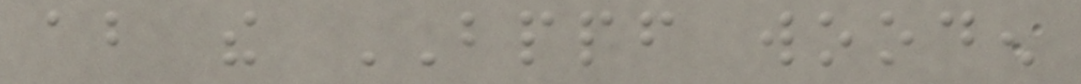about the BPPF wooden
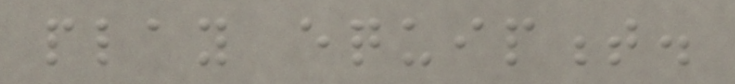play equipment.
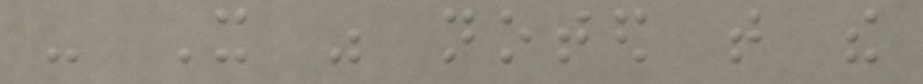- It was noted that the
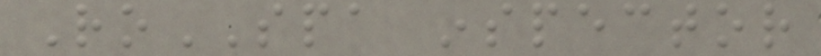RoSPA inspector
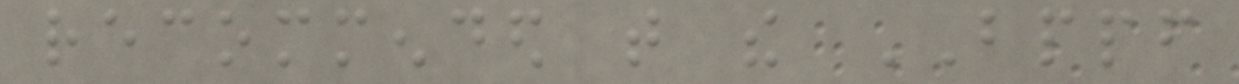recommended that the BPPF
